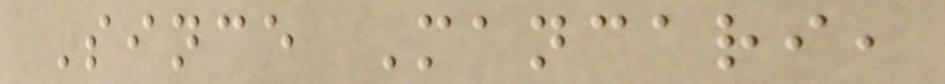Since Mancari,
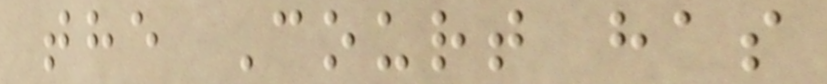the Court has
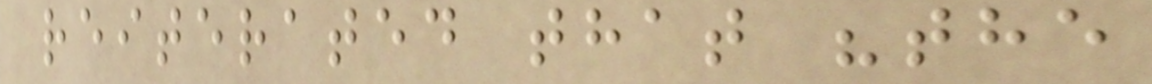reiterated that "the
